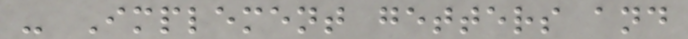- Implement getters and
